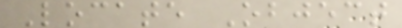Locate Object
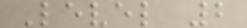Level 2
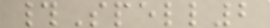#Spell2
